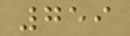759
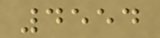4554
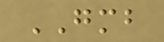GMB
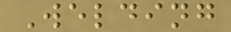Welding
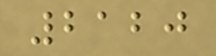2120
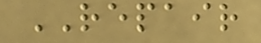REPAIR
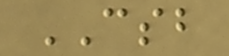CSB
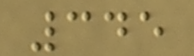345
